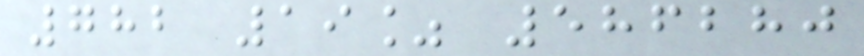782 19% 586280
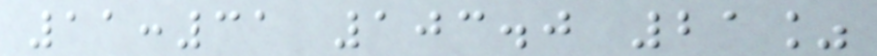11:31 103.0 21%
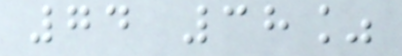74 38%
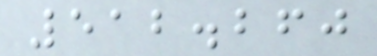512.260
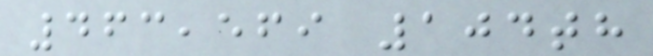463,569 104th
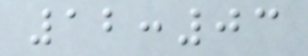12:03
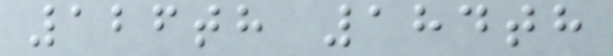126th 184th
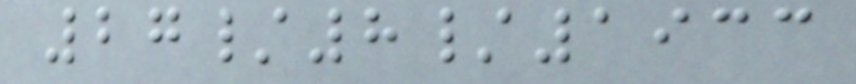27/8/1933
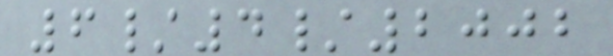6/4/2002
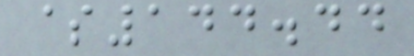$144.44
